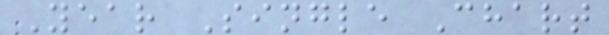Year Single Chart
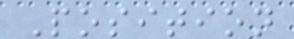Position
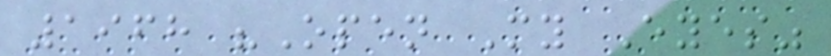1968 "Open My Eyes"
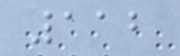112
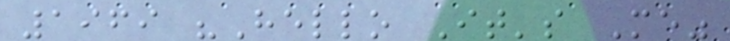1969 "Hello It's Me"
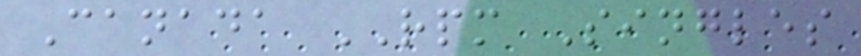Canada RPM Singles
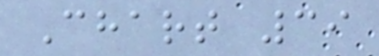Chart 39
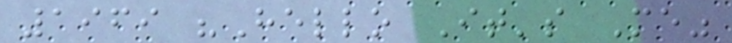1969 "Hello It's Me"
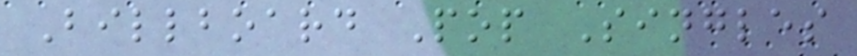Billboard Pop Singles
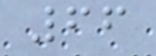66
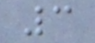3
